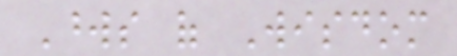Words of Wisdom
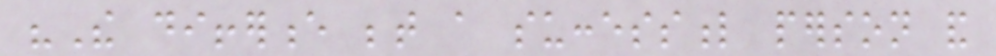"The difference between a successful person and
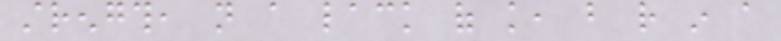strength, not a lack of knowledge, but rather in a
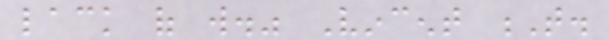lack of will." Vincent T.
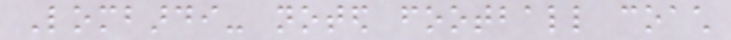Lombardi- noted football coach
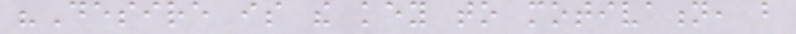"Desire is the key to motivation, but
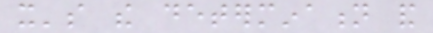it's the determination and
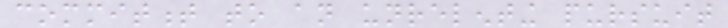commitment to an unrelenting pursuit
